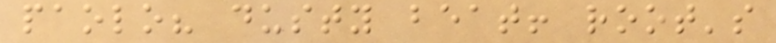paolo? dusty beat! root's
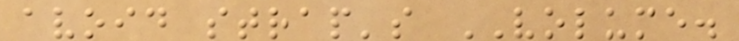avoid strap's VOLUME.
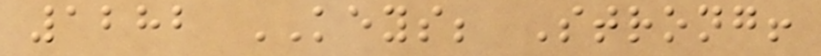1282 KEYS; Strong!
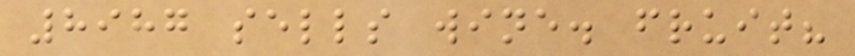8987 sells wine. fruit?
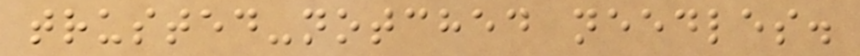trusted-notched needles.
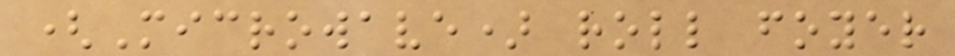(Microwave) roll foyer
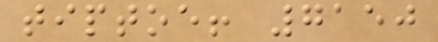tiptoe! 7150
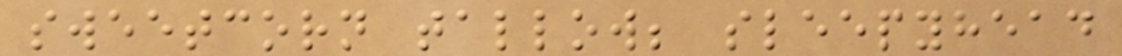sweetcorn tallow; sleepyhead
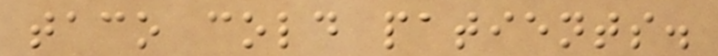taco cold patients.
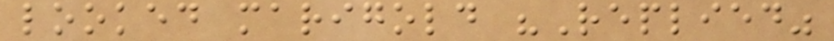looked marigold "Replied"
